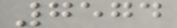7574
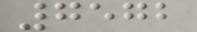7572
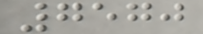7570
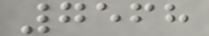7568
